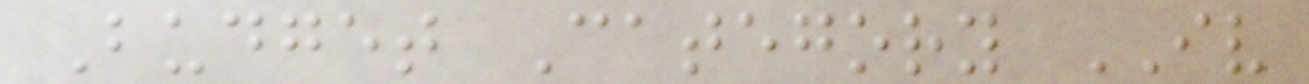Budget Category IV
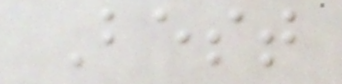Best
